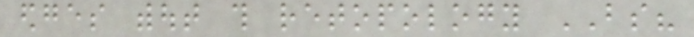edges without this retopology BS?
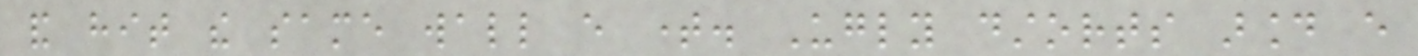and hit the same wall every time. Ugly dstorts around every
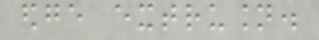edge extrusion.
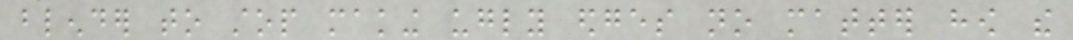blender to stop making ugly edges no matter how the
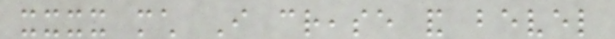xxxx much I crease and bevel
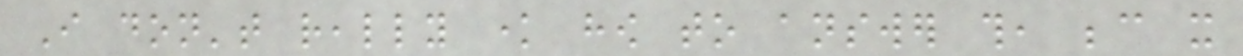I don't really know how to answer this, because it
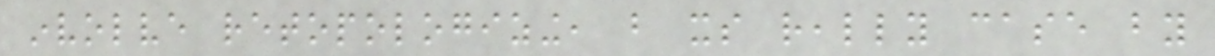involve retopologizing, but its really case by
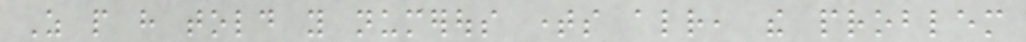As people have told you numerous times already, the problem
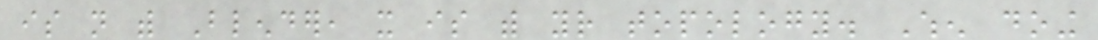is not with Blender, it is with your topology. When doing
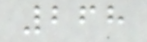268
